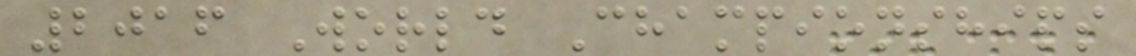2016 World Championships
